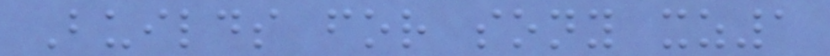Builds for sony xz1
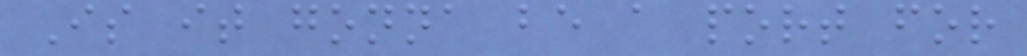Is it gonna be a port for
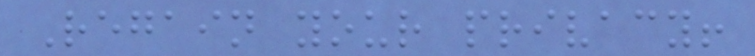Regain your privacy!
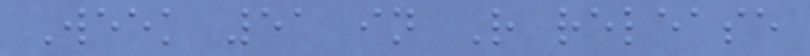Week 51 in R release
